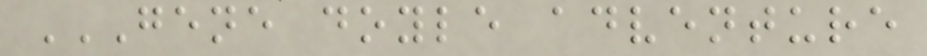GENE DOYLE ADVENTURE
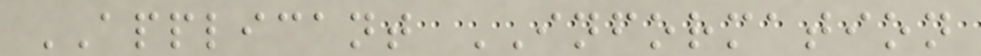APPLICANT INFORMATION
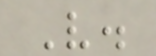V.
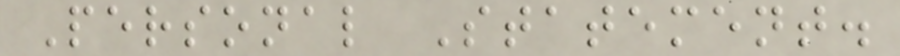Personal Statement.
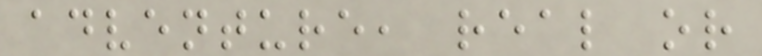adventure, real or
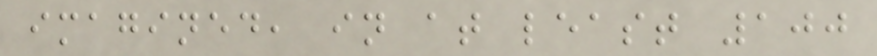imagined, in at least 100
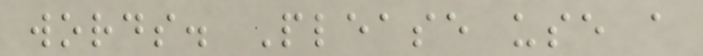words. Please use a
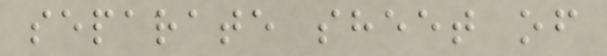separate sheet of
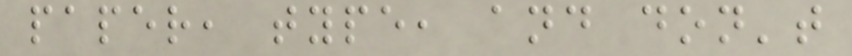paper, type, and don't
